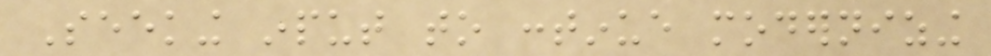Seeking input to continue modernizing
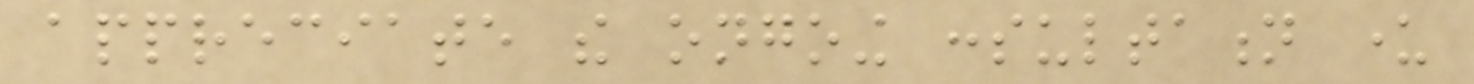appreciate the ongoing consultation under
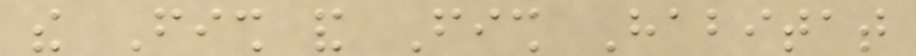the Fish and Fish Habitat
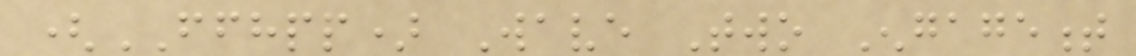(FFHPP) Wave Two Engagement
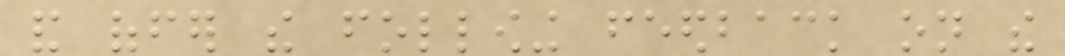and offer the following feedback on the
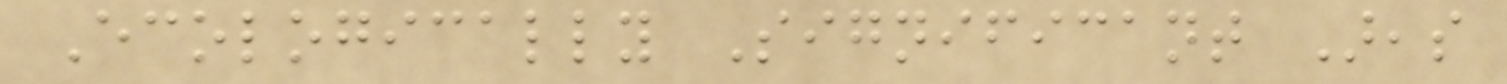Ecologically Significant Areas
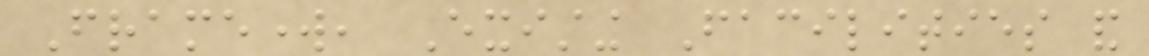Framework, Existing Facilities and
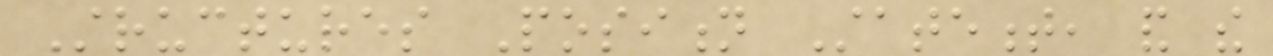Structures Position Statement, and the
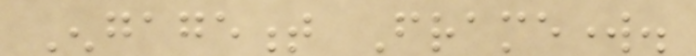Engagement Framework.
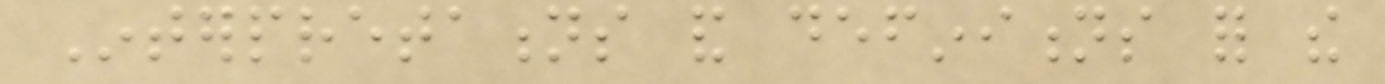Interpretations and definitions for the
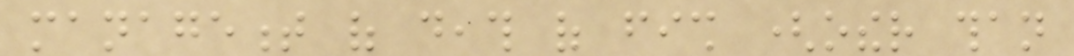management of death of fish (other than
